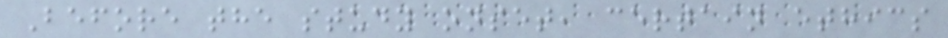Before the study onset, certain ethics
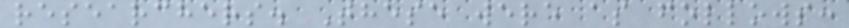researchers. These were as follows:
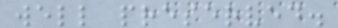well preserved.
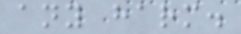any harm.
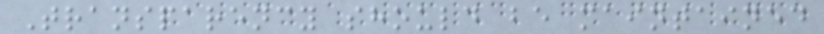Transparency should be maintained
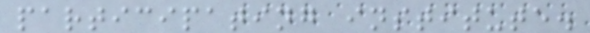participating institute.
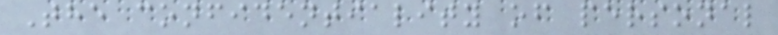The confidentiality of personal
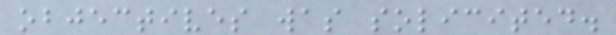objectives was solicited.
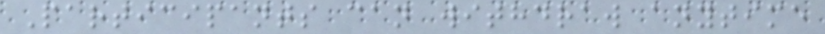Participants can withdraw anytime
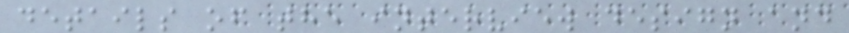details of the interview design and
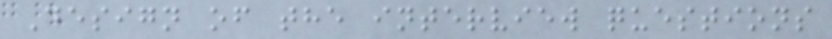Design of the interview questions
